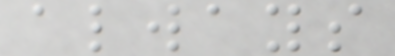always
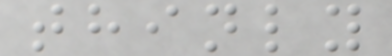thinly
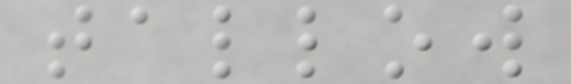tallow
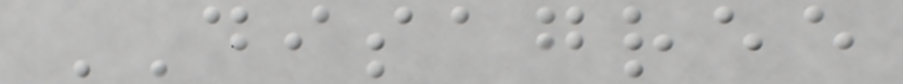DISAGREE
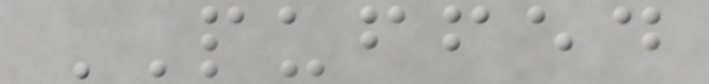PUFFED
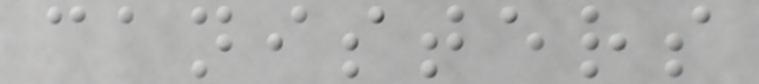canisters
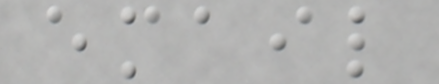email
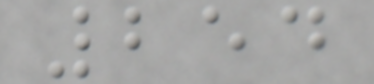254
